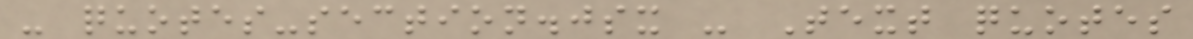- quotes-section.jsx - Text quotes
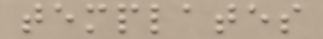templates
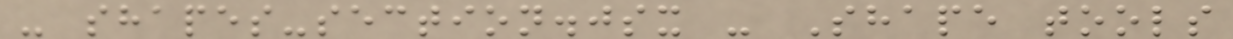- shapes-section.jsx - Shape tools
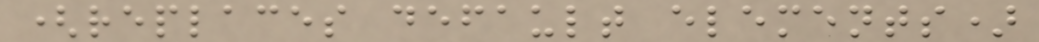(replaces default elements)
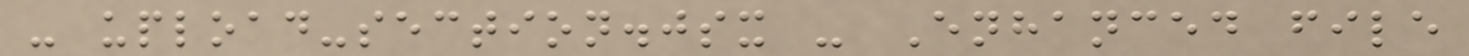- upload-section.jsx - Enhanced file
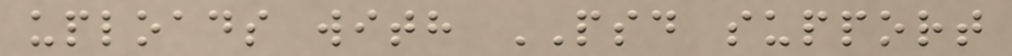uploads with PSD support
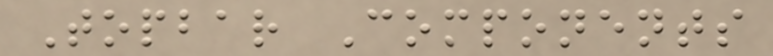Topbar Components
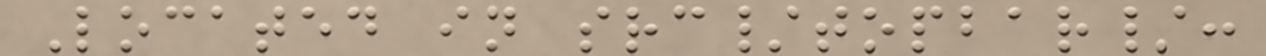Located in src/topbar/:
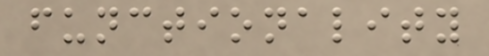functionality
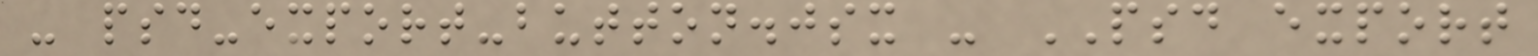- psd-export-button.jsx - PSD export
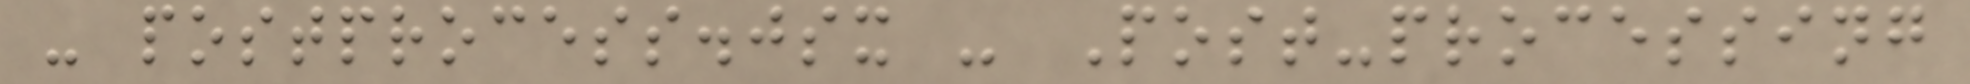- postprocess.jsx - Post-processing
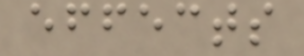effects
